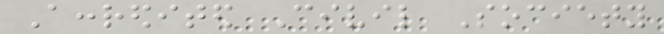Accredited Civil Society
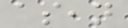asean
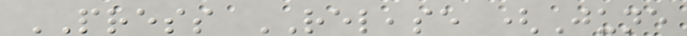PRESS RELEASE (June
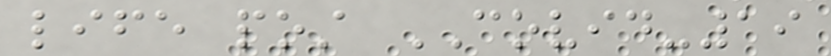life post COVID-19
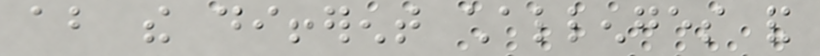about the different challenges and
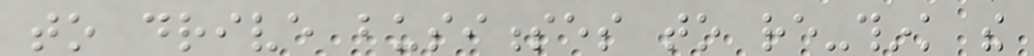to drive businesses to re-think the
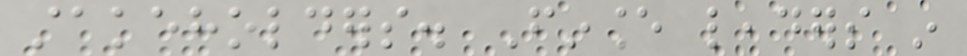stakeholders. Finance leaders in
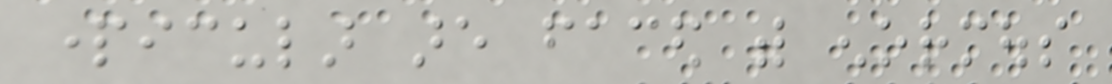particular are faced with enormous
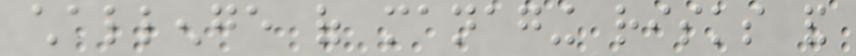challenge of managing risks and
